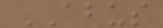ABUS
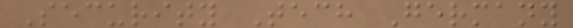Security Tech Germany
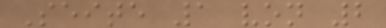Seite 1 von 2
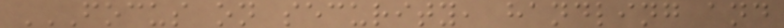FOCUS ON SECURITY, HANDLING AND
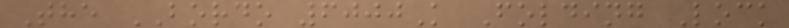The BORDO 6000K Folding Lock
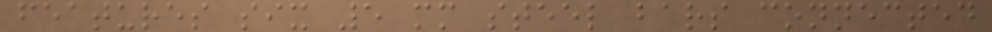features six 5 mm steel bars connected
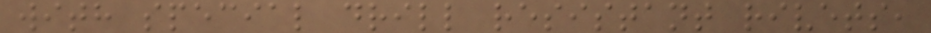with special drill resistant rivets,
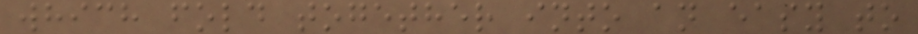which fold together into an easy to
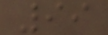99
